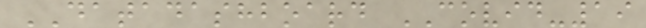DATADASHBOARD COVID-19
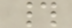#
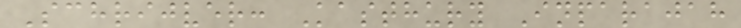Schrijver: Kasthury Inparajah
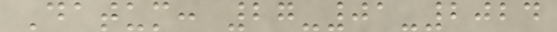Datum: 27-01-2024
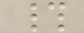#
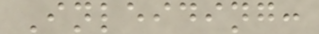Inleiding:
